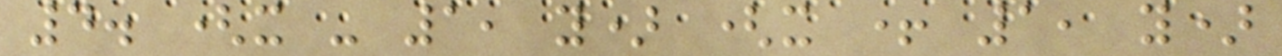4. (x - 1, y) (x + 1, y)
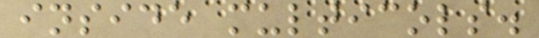inside multicols.
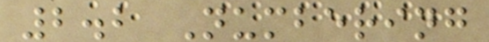2.2 Numbering
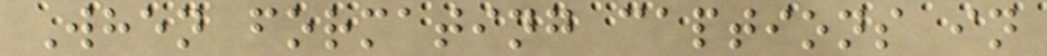When formating captions in
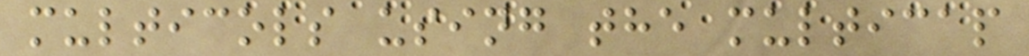multicols using the multicap
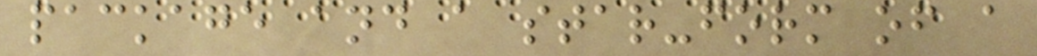package and a star-form of a
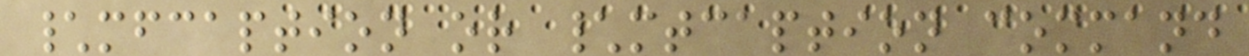\mfcaption or \mtcaption command
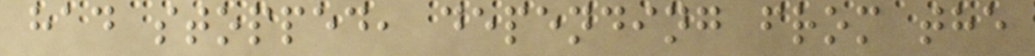had stopped, depending from the
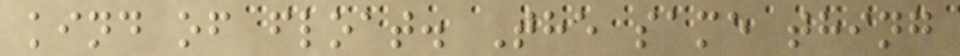kind of float. The same thing
